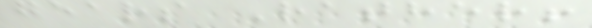gears Rather!
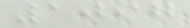1097
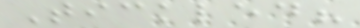Tickled?
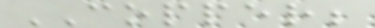COPPER;
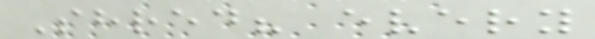Shred? every
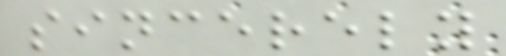sincerely
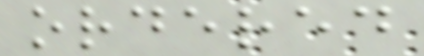ordered
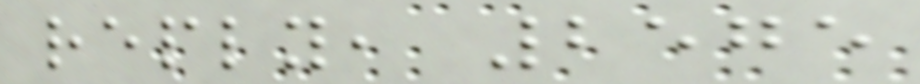reply, 2575
